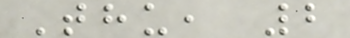Thu, 2
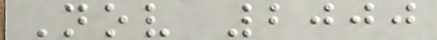Nov 2000
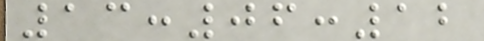13:06:12
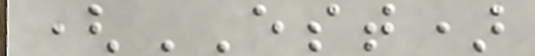(EST)
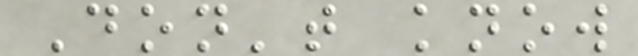Don't know
